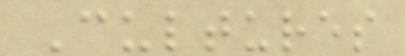Cultures
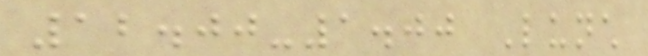12.00-1.00 Lunch
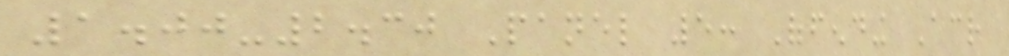1.00-2.30 Panel 5: Offending Across
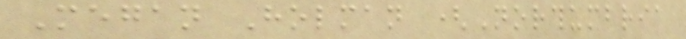Megan Holman (Northumbria
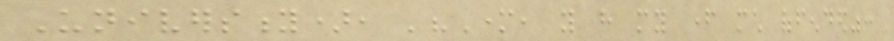University), '"Mother, you have my father much offended":
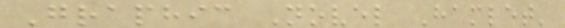Graphic Novel Hamlet'
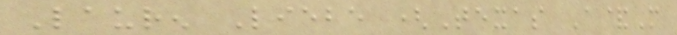Lauren Liebe (Texas A&M
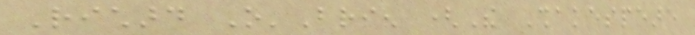Richard O'Brien (The Shakespeare
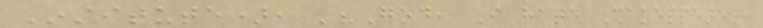Institute), '"God, I hate Shakespeare":
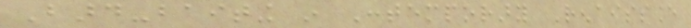Bard-baiting in Contemporary Renaissance
